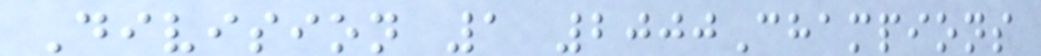Division 1 2000Champions
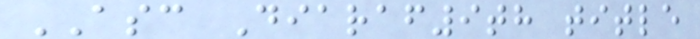ASC Diaraf9th title
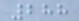288
